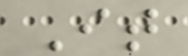It
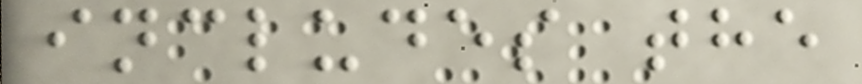includes the
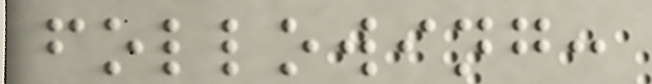following:
